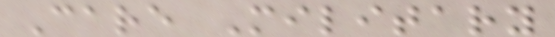Care Military
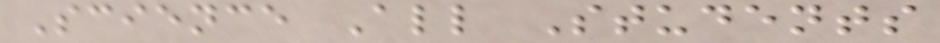Science All Students
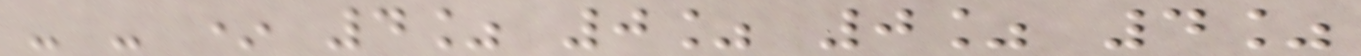- - * 4% 0% 0% 4%
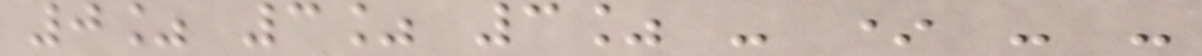0% 3% 3% - * - -
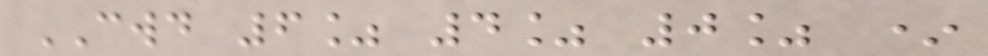CWD 6% 4% 0% *
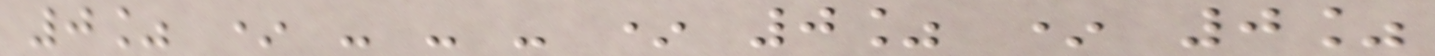0% * - - - * 0% * 0%
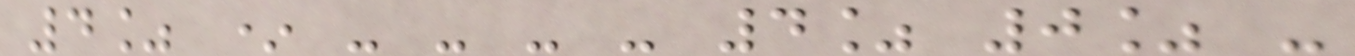4% * - - - - 4% 0% -
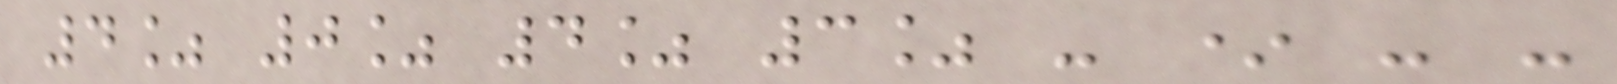4% 0% 4% 3% - * - -
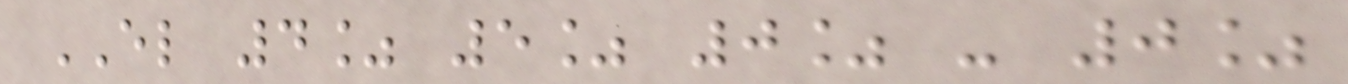EL 4% 5% 0% - 0%
